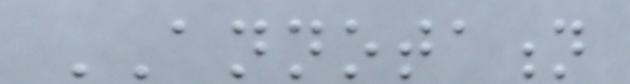ANNOTATION
